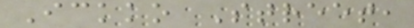Ickko Street,
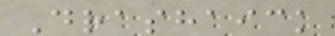Drashaick
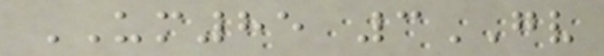UM85 3GV
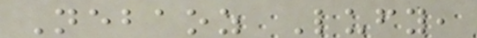Nebaoz Lufy,
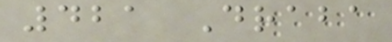421 Draba
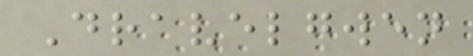Dravelgwen
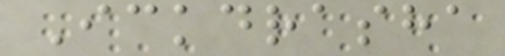Ickdrasha
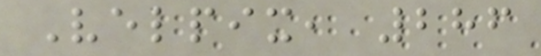Velpix, 286
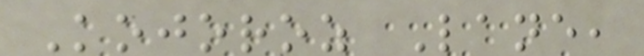Kojoroz Lane,
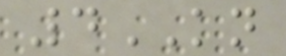4KN
